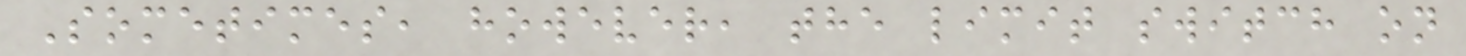Sometimes, however, the limit switch on
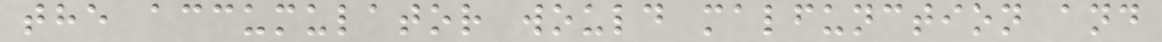the accumulator would malfunction and
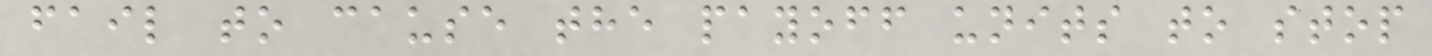fail to cause the payoff units to stop
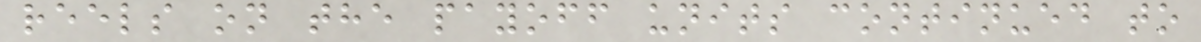reels on the payoff units continued to
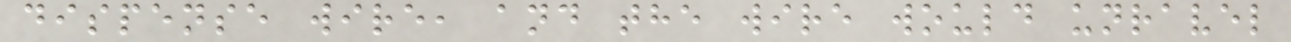dispense wire, and the wire would unravel
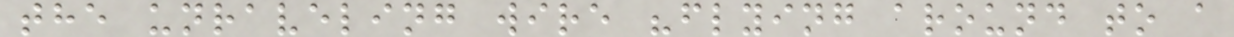the unraveling wire "flying around to a
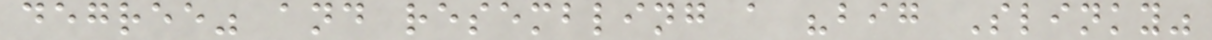degree" and resembling a "big Slinky"
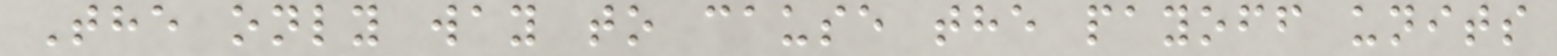The only way to cause the payoff units
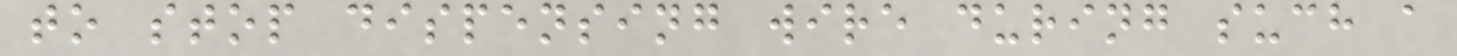to stop dispensing wire during such a
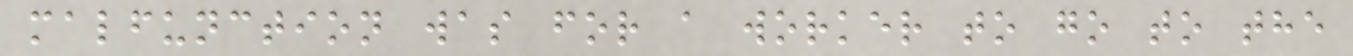malfunction was for a worker to go to the
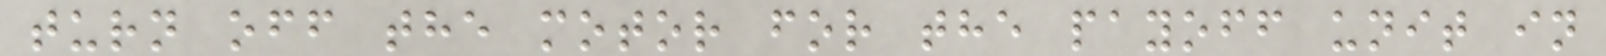turn off the motor for the payoff unit in
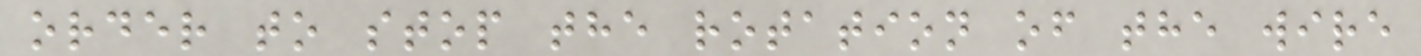order to stop the rotation of the wire
